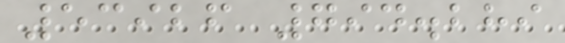53926 794.289
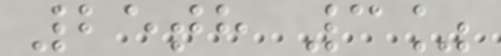25th 3%
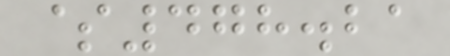$478.21
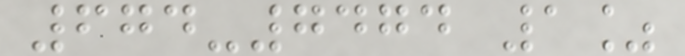674-7474 1%
